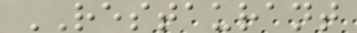RESTAURANT
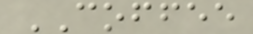COFFEE
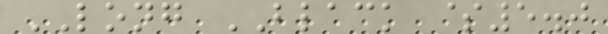LONG BLACK $5.0
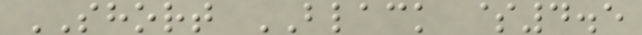SHORT BLACK $4.5
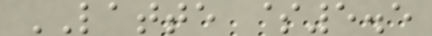LATTE $5.5
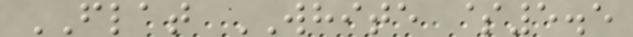FLAT WHITE $5.5
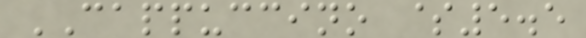CAPPUCCINO $5.5
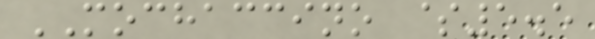MOCHACCINO $5.5
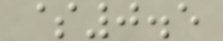$0.5
